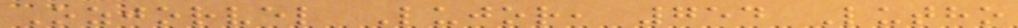Ozjorvel Lujor, 754 Lutho
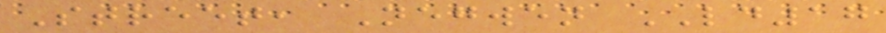Street, Negwen LD17
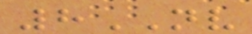8NV
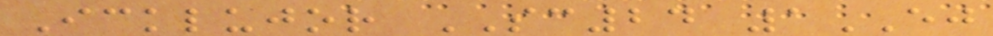Icklujor SC24 1EJ
